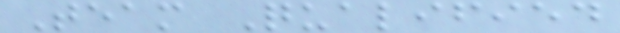Team Qualified
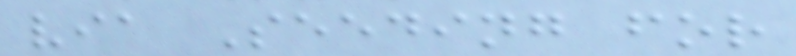via Seeding for
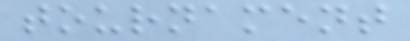tournament
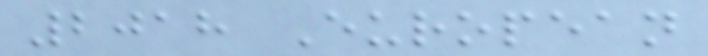2018 European
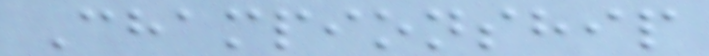Championship
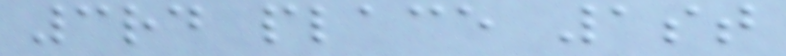3rd place 1st
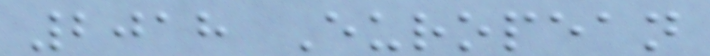2018 European
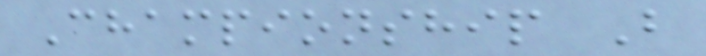Championship B
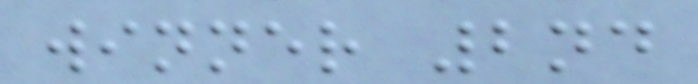winner 2nd
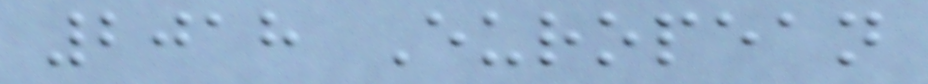2018 European
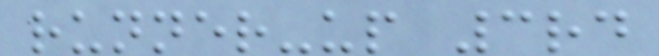runner-up 3rd
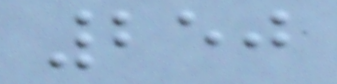250
